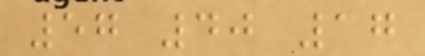57 40 17
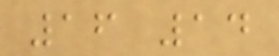16 14
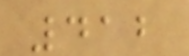412
